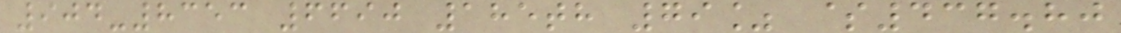904-8353 6690 185th 79% $437.80
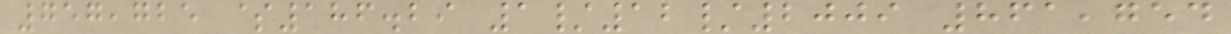757,725 $186.29 1/12/2009 861,754
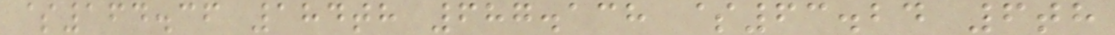$164.36 184th 687.138 $63.24 6th
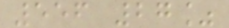556 27%
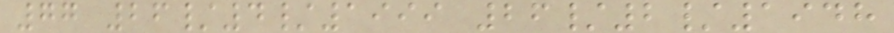77 26/4/1999 26/2/1948
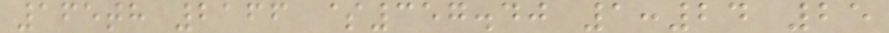165th 2166 $357.40 1:24 25
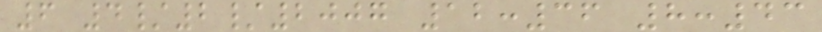6 4/2/2007 12:36 8:43
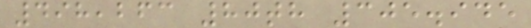498,263 80th 305.945
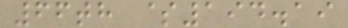66th $194.19
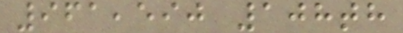961,590 108th
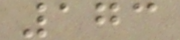173
